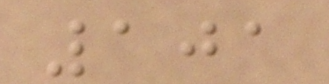101
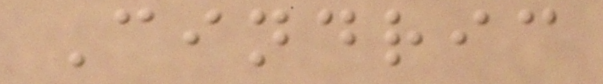Cindric
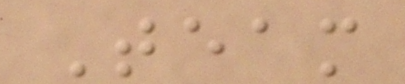Team
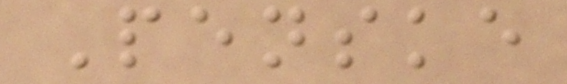Penske
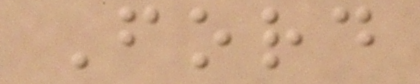Ford
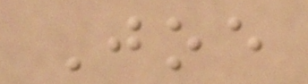Joe
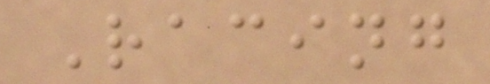Racing
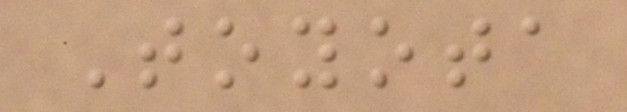Toyota
